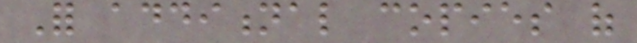For additional copies of
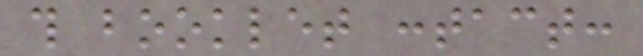this booklet contact:
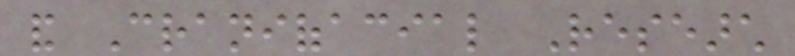and Craniofacial Research
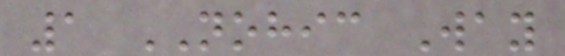1 NOHIC Way
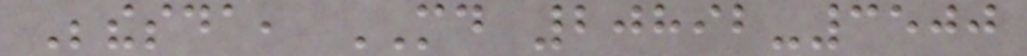Bethesda, MD 20892-3500
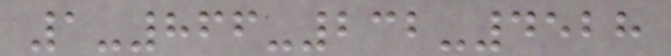1-866-232-4528
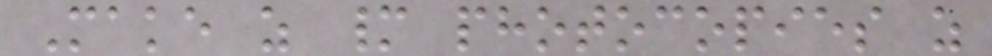Make as many photocopies as
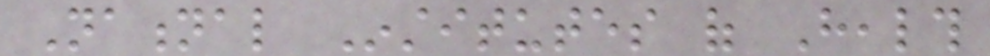National Institutes of Health
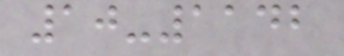10-1142
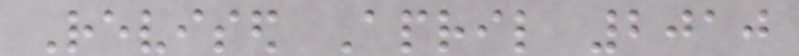Revised April 2010
